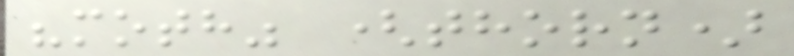"moth" (thorn)
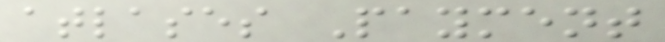atlases Payment
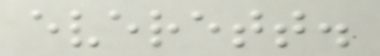everett.
